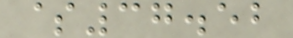$37.52
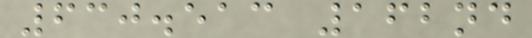630.513 162nd
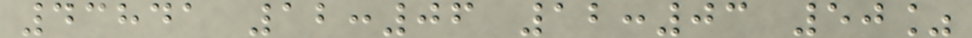43841 12:06 12:03 50%
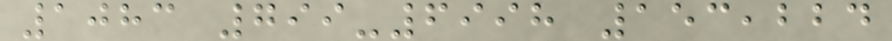1083 799-6998 153,224
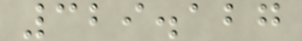329.127
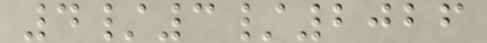4/3/2026
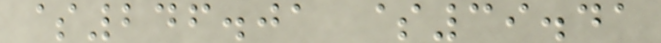$246.01 $39.41
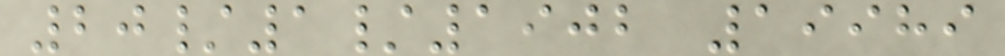20/1/1902 19989
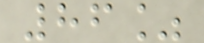86%
